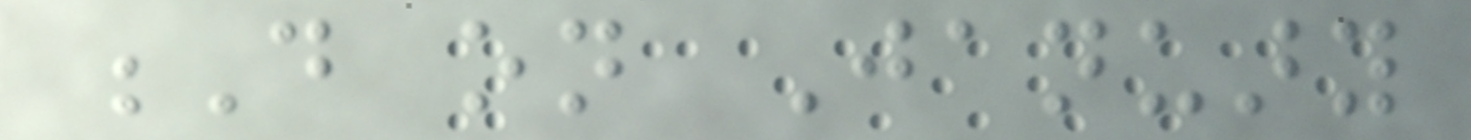D on January
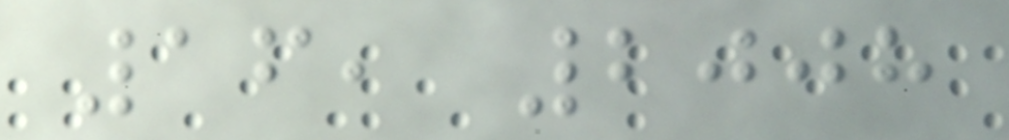16, 2008
